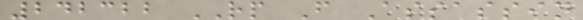242322 RP F Assassin
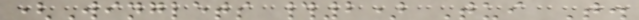(Winglets #2) Tui T.
